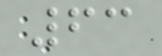63
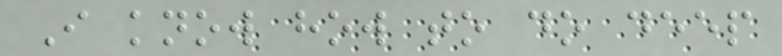I know how to do deep
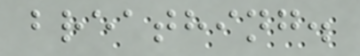breathing.
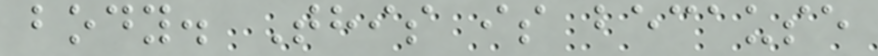body. This is because
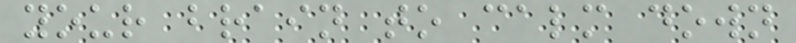your brain to calm down
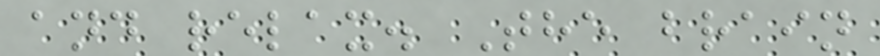and relax. The brain
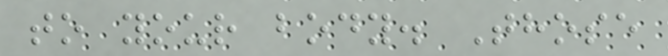to your body. Those
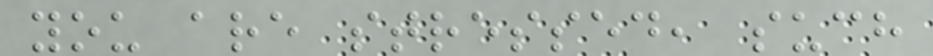you are stressed, such
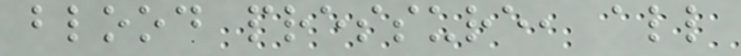blood pressure, all
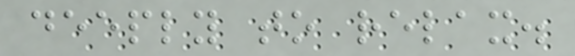deeply to relax.
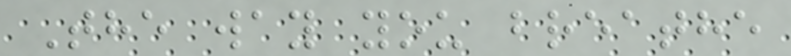The way you breathe
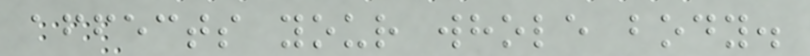affects your whole body.
